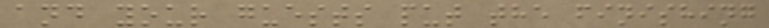and your guests put the finishing
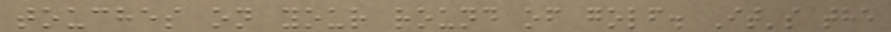touches on your round of golf. It's the
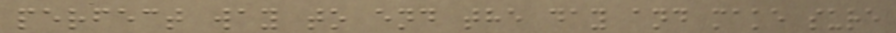perfect way to end the day and make sure
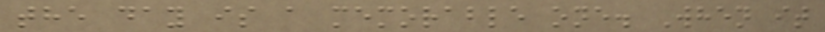the day is a memorable one. When it
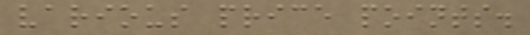various price points.
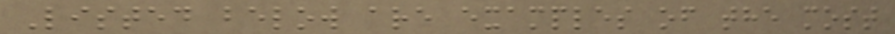Listed below are examples of the most
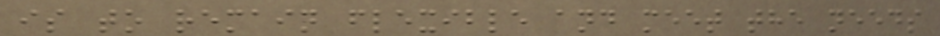is to remain flexible and meet the needs
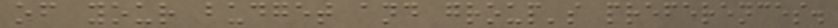of your budget and group's preferences.
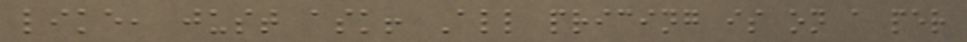like, just ask! All pricing is on a per
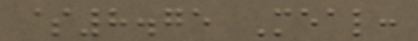$8.75 Meal:
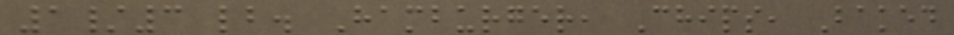1/3 lb. Hamburger, Chips, Baked
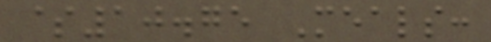$10.75 Meals:
